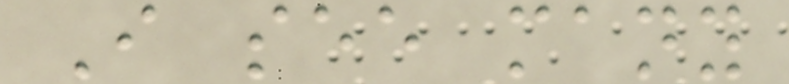I see many
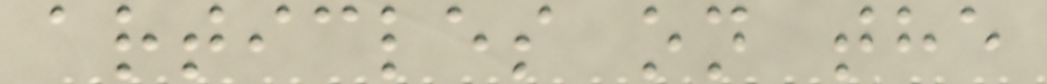articles on the
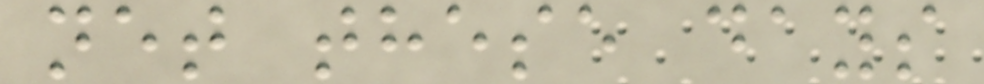net these days
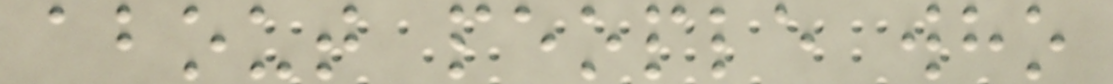about people who
